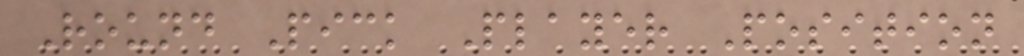Round Pick Player Position
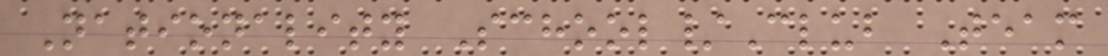Nationality School/Club Team
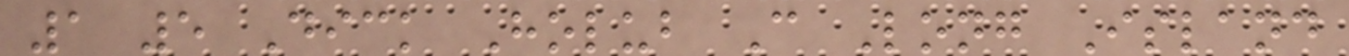1 5 Dick Holub C Long Island
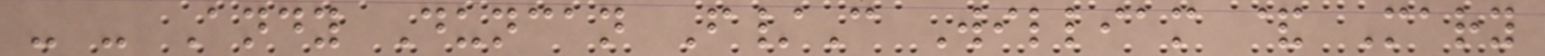- - Andy Duncan F/C William & Mary
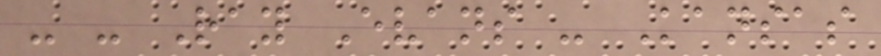- - Ray Evans - Kansas
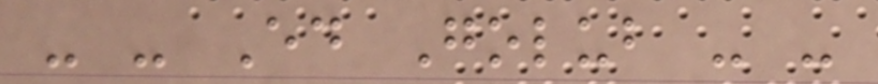- - Ed Golub - -
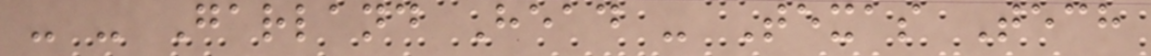- - Garland Head - Texas Tech
